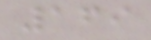169
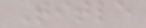Title
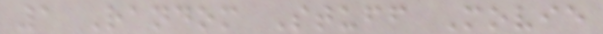1 Random Stuff Movie
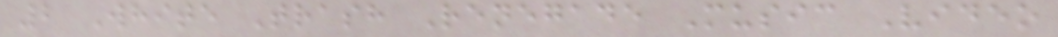2 White Trash Renegade Music Video
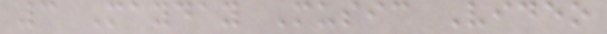3 Mayday Music Video
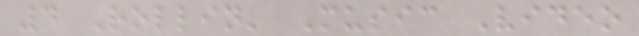4 Rollin' Music Video
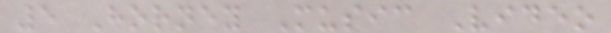5 Horney Music Video
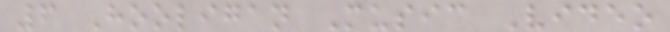6 Hooligan Music Video
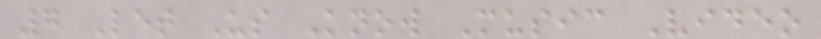7 Let Us Know Music Video
